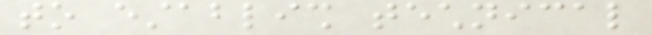to establish technical
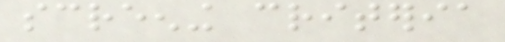screening criteria
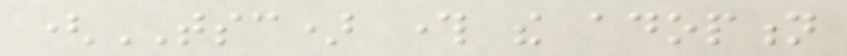(TSC) through the adoption
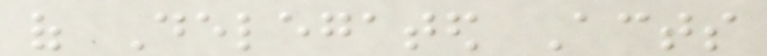of Delegated Acts
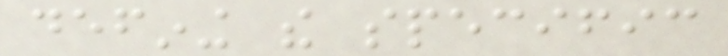defining the specific
